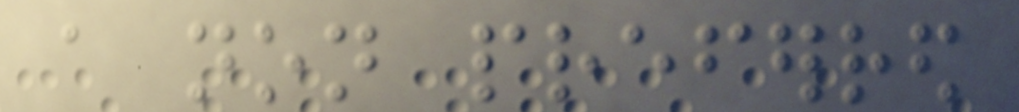a non preferred
